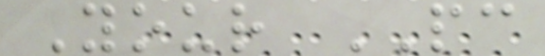Your PC
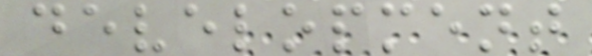development
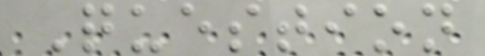Question
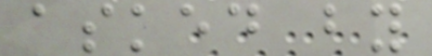asked by
